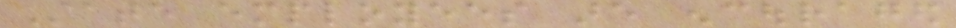State employees are encouraged
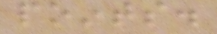points.
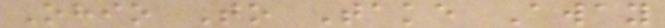Ohio To Take Away
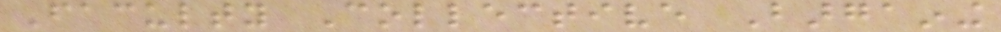Faculty Collective Bargaining
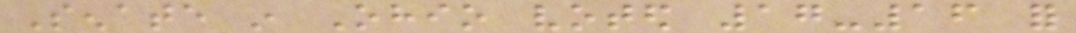Senate in Ohio voted 17-16 for
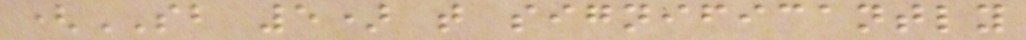(SB 5) that significantly
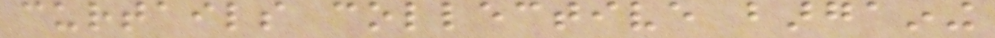curtails collective bargaining
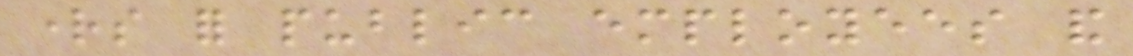rights for public employees and
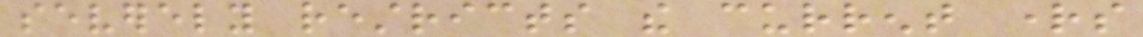severely restricts the current rights
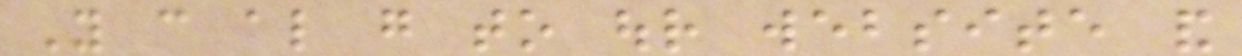You can also go to our website and
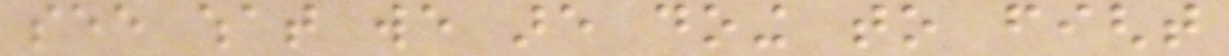see what we are doing to fight
